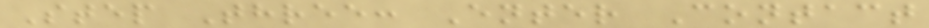Step Three: Enter Contact
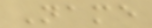Name
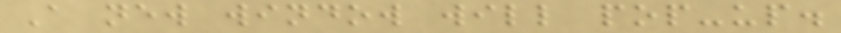A new window will pop-up.
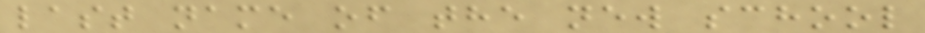last name of the new school
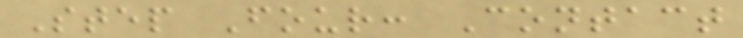Step Four: Contact
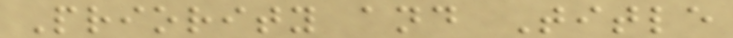Priority and Title
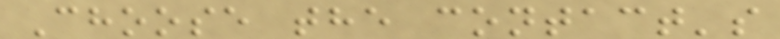Choose the contact's
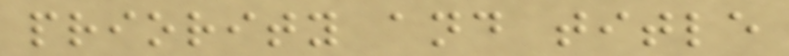priority and title
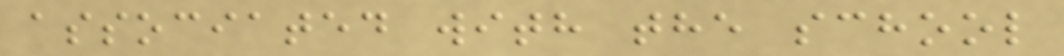associated with the school
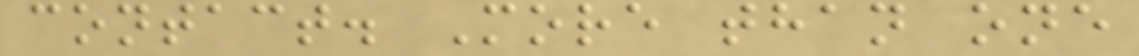contact. More than one
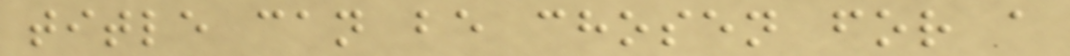title can be chosen for a
